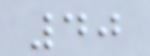40
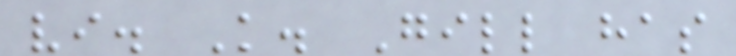vi. K. Gill has
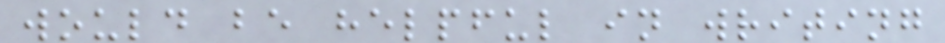would be helpful in writing
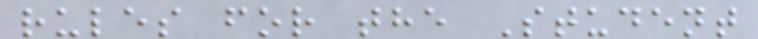rules for the Student
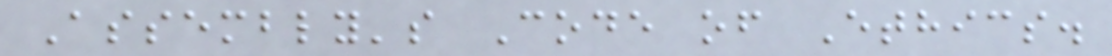Assembly's Code of Ethics.
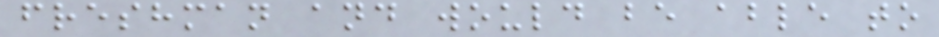freshman and would be able to
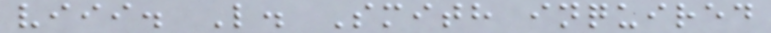viii. L. Smith inquired
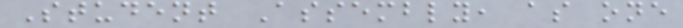Student Assembly, as one
